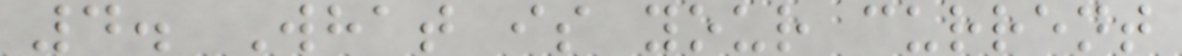4. What is your current
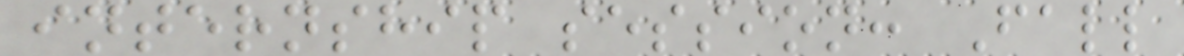internship session: Fall
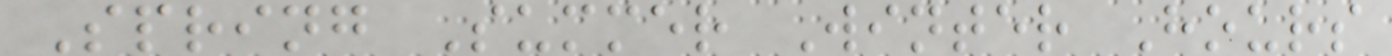Spring Summer Winter Hours
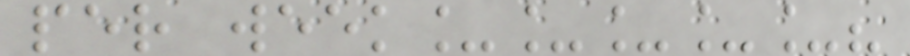per week_____?
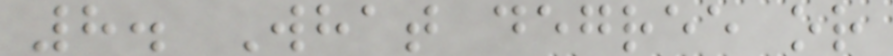8. What degree or
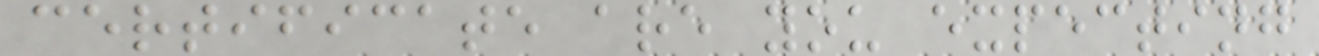certificate are you expecting
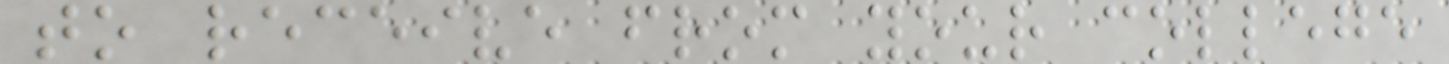to receive from your college
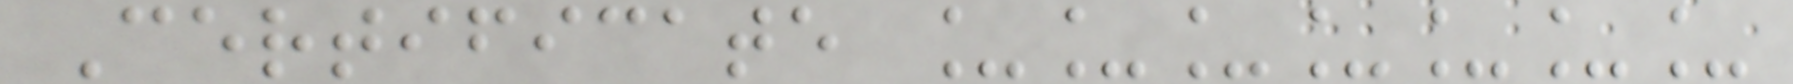Certificate _______
